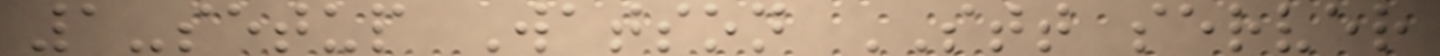1-setup Watson STT server
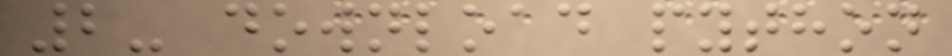2- download python
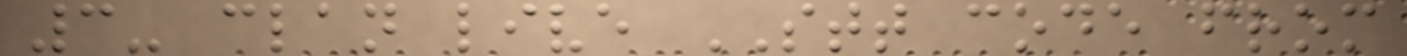3- clan live STT code from
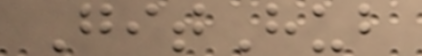GitHub
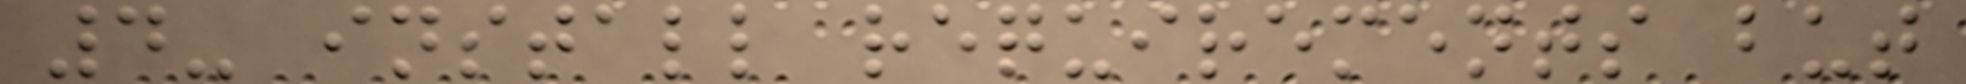4- install requirements but
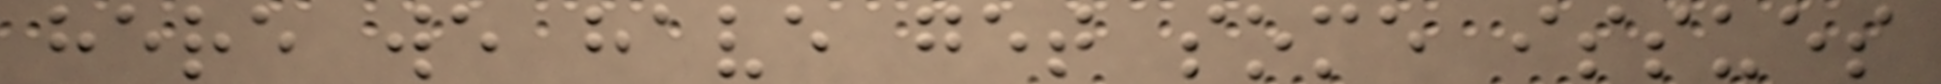here we have get some issues
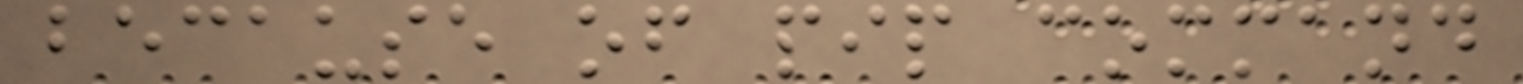because of pip command
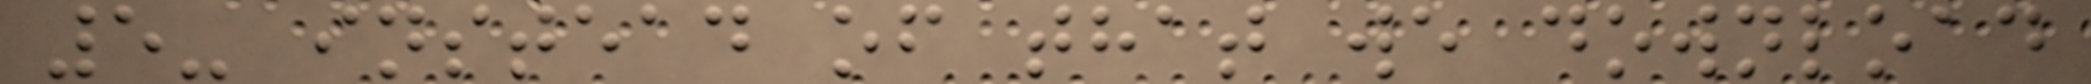5- instead of that we download
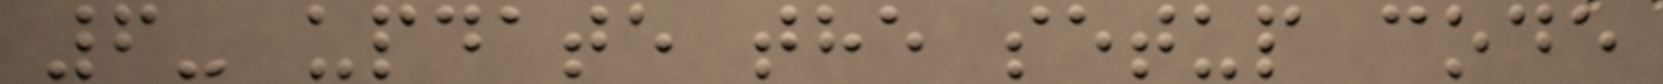6- update the setup code
